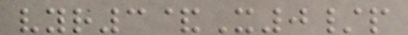vyr3&X0/p
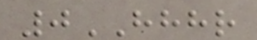0HHHR
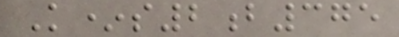K*s2b375
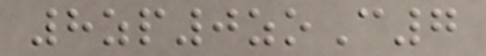8zp0zoC7
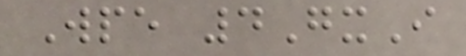Wpe 4GxI
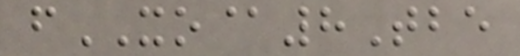fXO@8Tbe
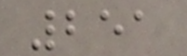251
